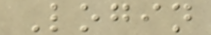Login
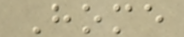Home
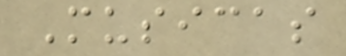Musicas
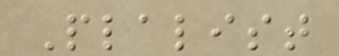Plalist
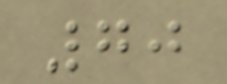70
